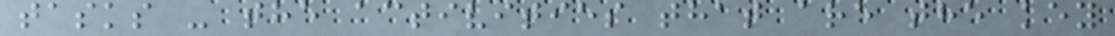tasks - the activities that are the key
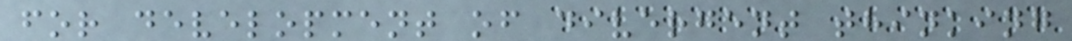for development of divergent thinking
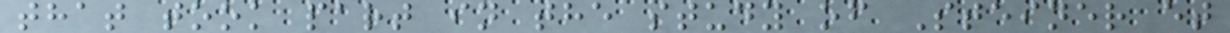that took part in the study of Steiner et
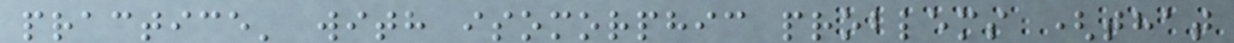practice' with isomorphic problems (that
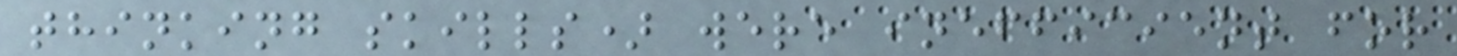thinking skills) were inefficient for
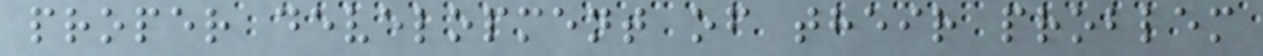proper development of their problem
